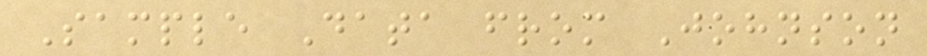Sample Data from Johnson
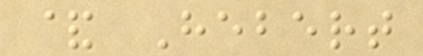& Hebert
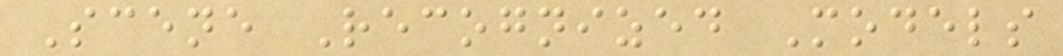Scene Recognized Models
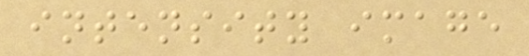intensity image
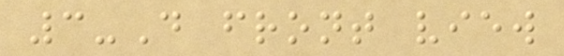3-D front view
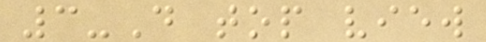3-D top view
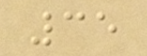35
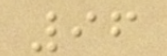96
